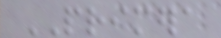PRIMERA
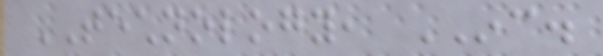TECHNOLOGY, INC.
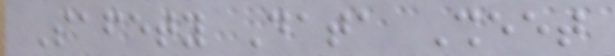Safety Data Sheet
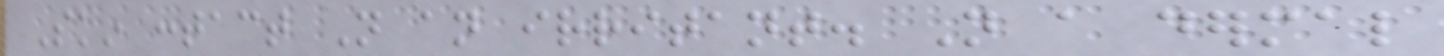Skin contact Not an irritant. Not a dermal
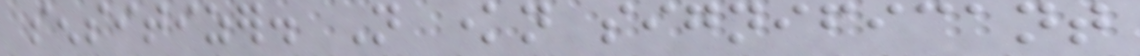sensitizer. Not known significant
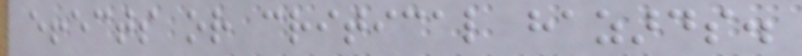effects or critical hazards.
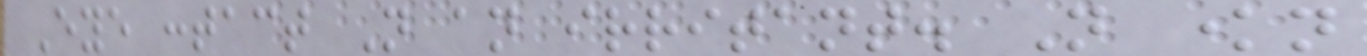Eye contact Not an irritant. Not known
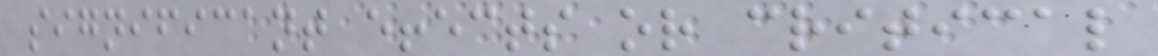significant effects or critical
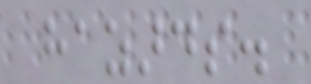hazards.
